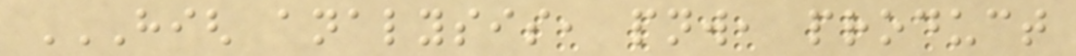HIGH ANALYSIS, PNW, PRODUCT
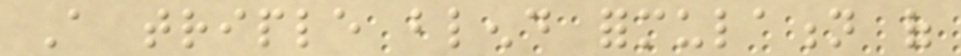A triple blend formulation of
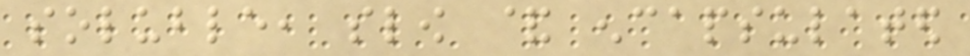soluble, slow & encapsulated
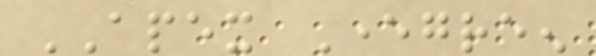APEX Evergreen
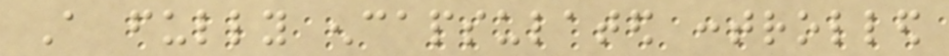A fully encapsulated controlled
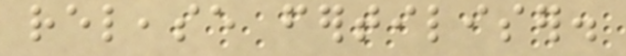release fertiliser.
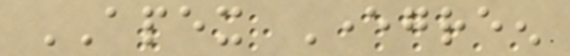APEX Evergreen
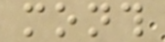month
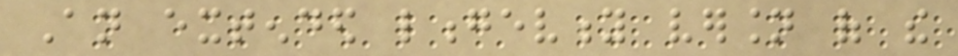An extended longevity version of the
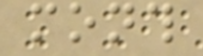month
